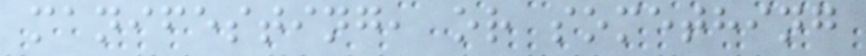manifesting, or something
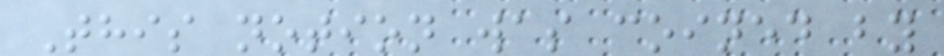This notion was coined by
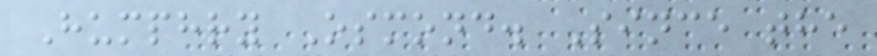Humphry Osmond. Since the
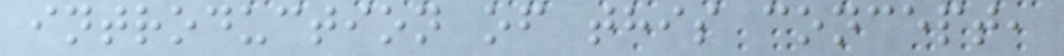introduction of this concept,
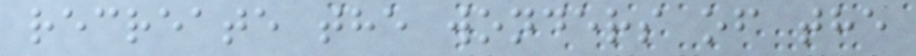recreate the wonders of the
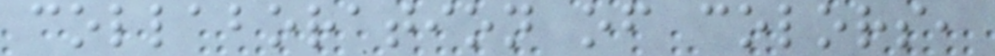collaboration of colors,
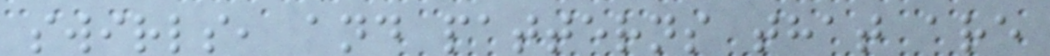swirls, and patterns that are
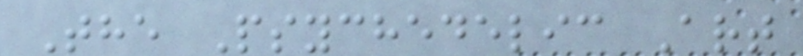The Psychedelic Art
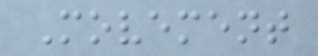Movement
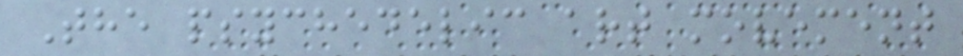The psychedelic art movement
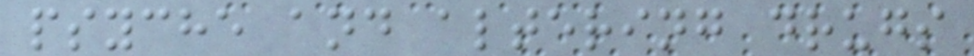psyche and altering drugs
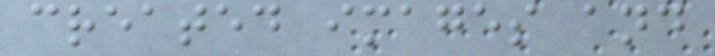created images and
